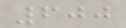600
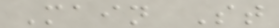Main St
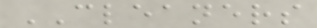CLEANERS
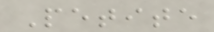Petite
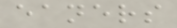eaners
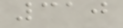310
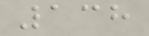138
